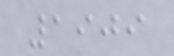1909
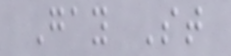Gay St
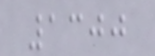1300
